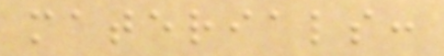materials:
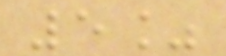5%
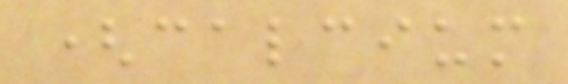(calcium
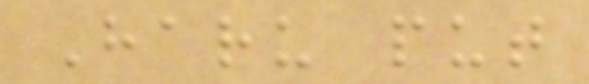Haru put
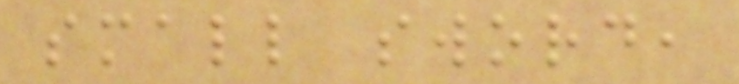small sword,
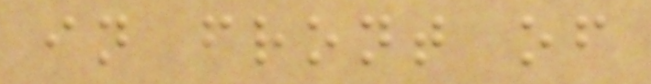in front of
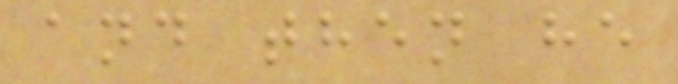and then he
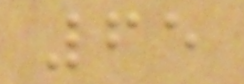65
